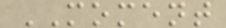MOMENT
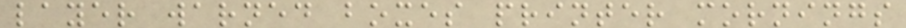layer warned boxes printer mornings
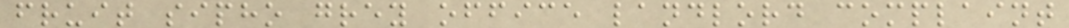fruit sipho grey office landlord complaint
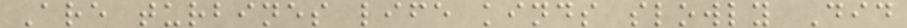Are turbines life kinds slowly Did
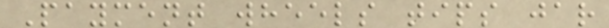Payment wheels tips jar
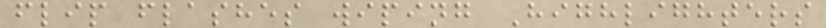flip flashes wiping Highlighters
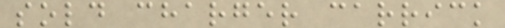sold charger carrick
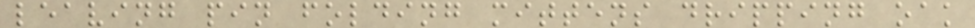leaving pin folding mittens dripping oak
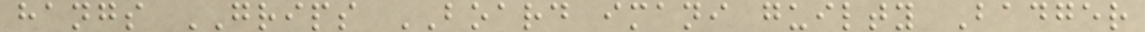hangs GRIPS BOARD imani guilty Badger
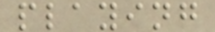playing
